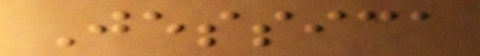Jessica
